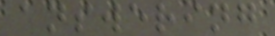answering
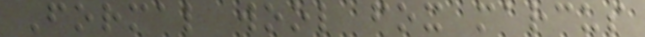Formal wool fox marcus
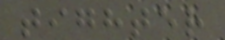tighter
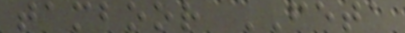tamboor FETA
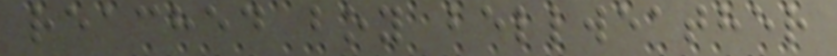reached boy bellweather
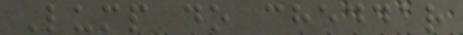Lump do cheddar
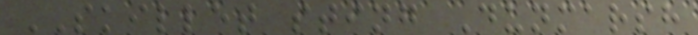SKILLET sting Dunmarsh
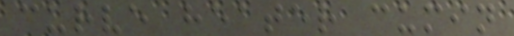curve heater cumin
